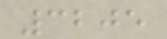3205
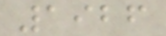1926
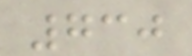730
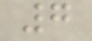7
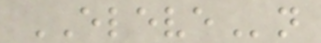ELEVEn
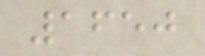1650
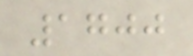1700
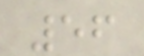56
